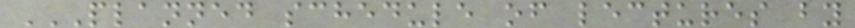PLANNED SCHEDULE OF LECTURES BY
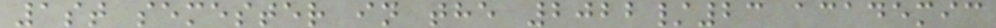1st semester in the 2022/23 academic
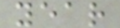year
